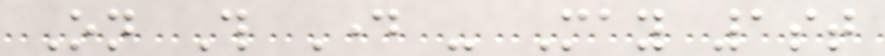On This Day - May 1st
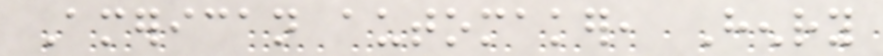American automaker, Henry
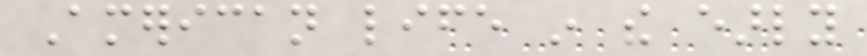American life in the early
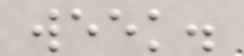week.
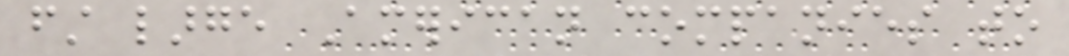first large American companies to
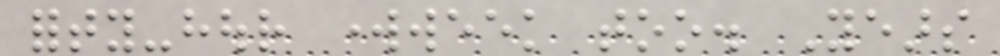forty-hour workweek too. Years
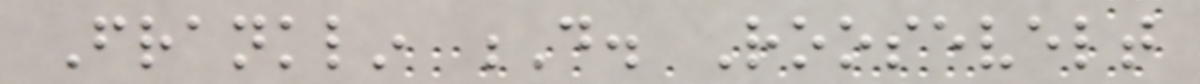Franklin D. Roosevelt
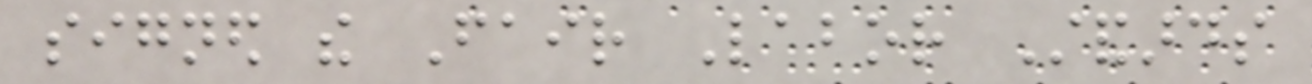signed the Fair Labor Standards
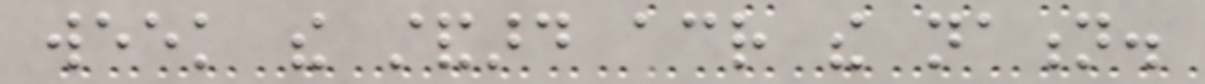week the standard across the nation.
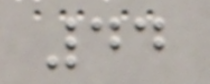44
